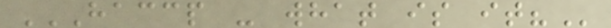HACCP - WHAT IS IT?
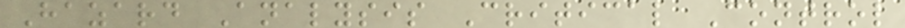Hazard Analysis Critical Control
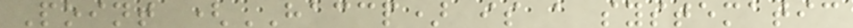Point (HACCP) is a systematic
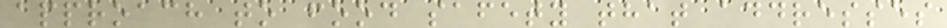approach to food safety that addresses
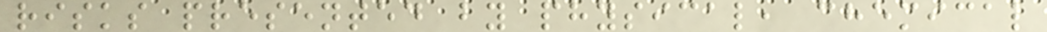risks presented by physical, chemical
